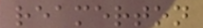reamerton
